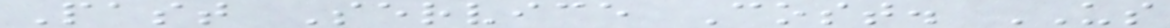Past Service Cost. US
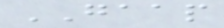GAAP
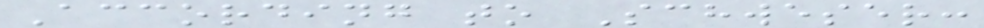According to Schweser:
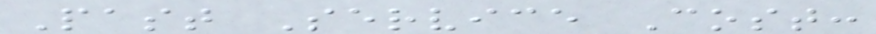Past Service Cost:
